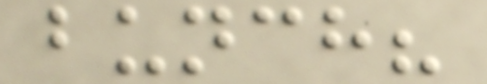bunch?
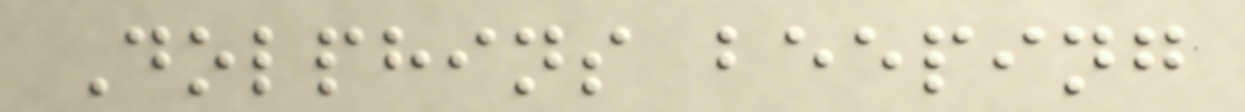Dolphins beeping
